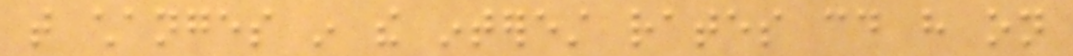that changes in the interest rates could have on
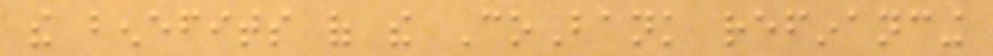the benefits of the CoBank refinancing
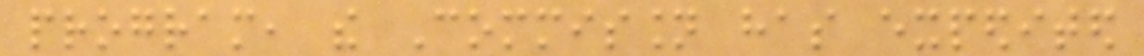program, the Commission has expedited
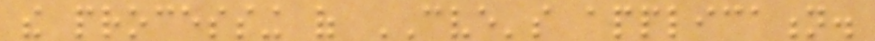the processing of CVE's application.
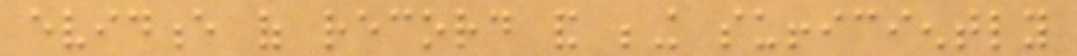evidence of record and being sufficiently
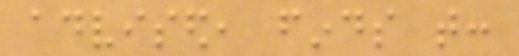advised, finds that:
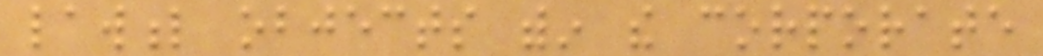lawful objects within the corporate
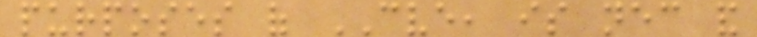purposes of CVE, is necessary and
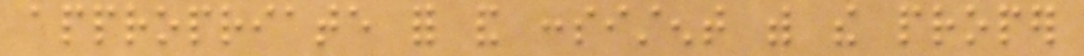appropriate for and consistent with the proper
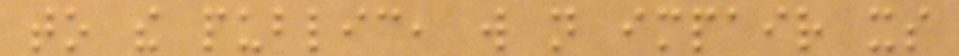to the public, will not impair its
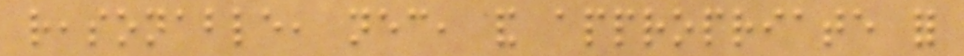reasonable, necessary, and appropriate for
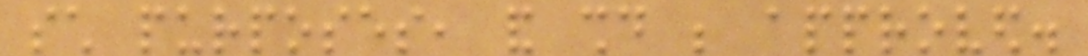such purposes, and should be approved.
